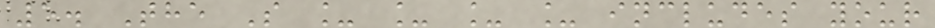5. The S _ _ _ _ includes your
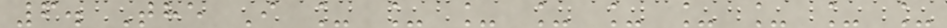6. The I _ _ _ _ _ _ _ _ _
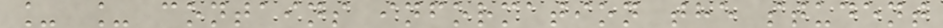_ _ contains information the student
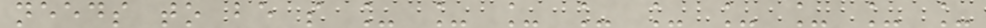needs to be s _ _ _ _ _ _ _ _ _
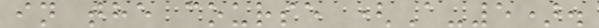in the course (A-5).
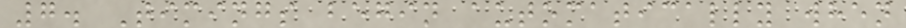7. Timings begin automatically when
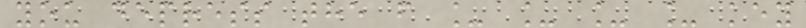you depress the f _ _ _ _ key
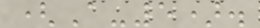(A-5).
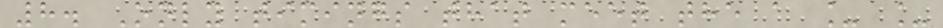8. Only timings that meet the a _ _
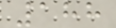188
